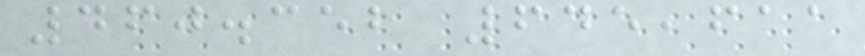460.352 645,611
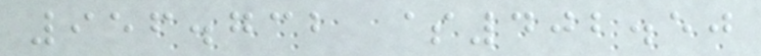956.732 $402.50
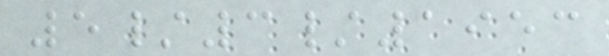5/3/1953
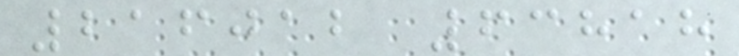216012 63818
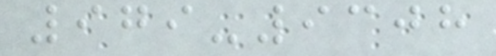979-9308
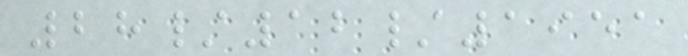28/12/1951
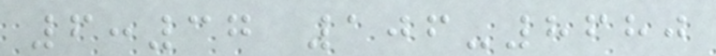6:37 106-8680
